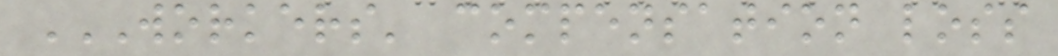WORKERS' COMPENSATION LOSS
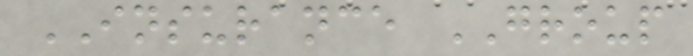INSURANCE GROUP
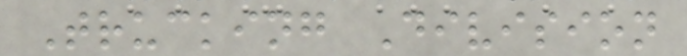Trucking Division
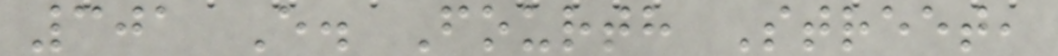301 E. Fourth Street,
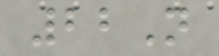22N
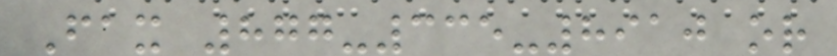Fax 877-335-8910 or
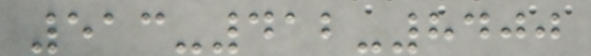513-412-8400
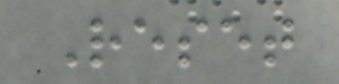Reset
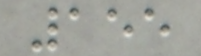155
